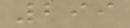299
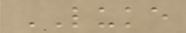LUKE
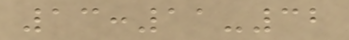13:11-32
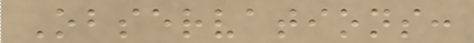Observations:
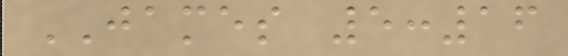JAMES 5:16
